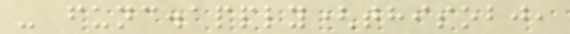- func.apply(thisobj,
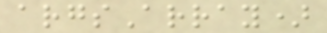argsArray)
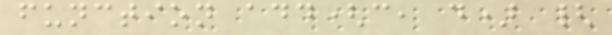function add(c, d) {
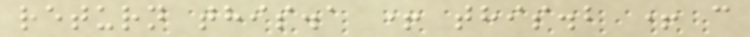return this.a + this.b + c
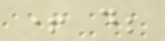+ d;
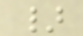}
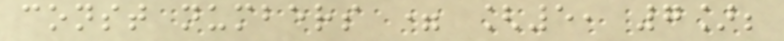const numbers = [5, 7];
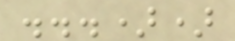...))
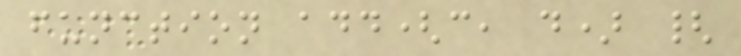function add(c, d) {
